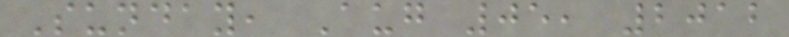Sunday, Aug 05, 2012
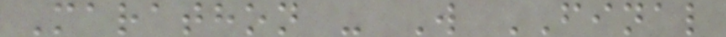Marathon - W FINAL
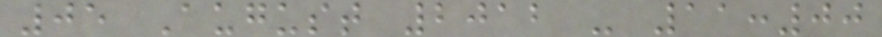05 August 2012 - 11:00
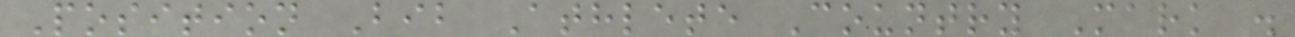Position Bib Athlete Country Mark .
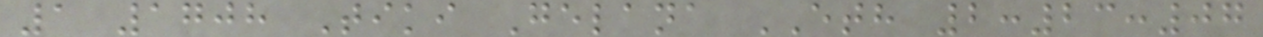1 1708 Tiki Gelana ETH 2:23:07
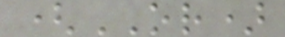(OR)
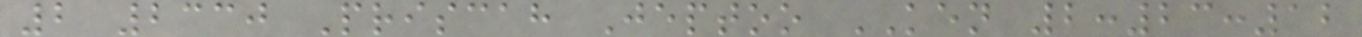2 2330 Priscah Jeptoo KEN 2:23:12
